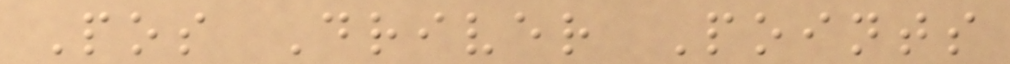Pos Driver Points
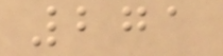271
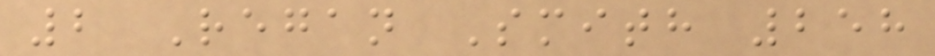2 Regan Smith 258
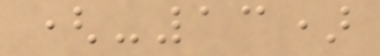(-13)
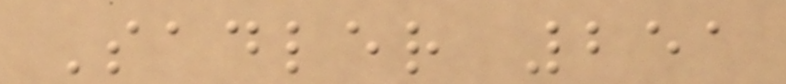Sadler 251
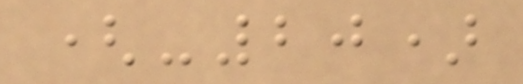(-20)
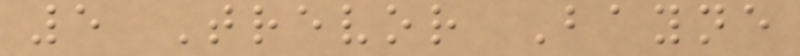5 Trevor Bayne
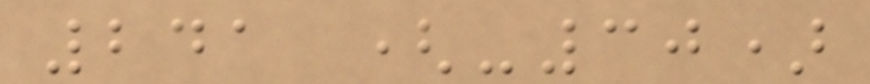241 (-30)
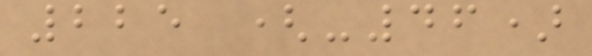225 (-46)
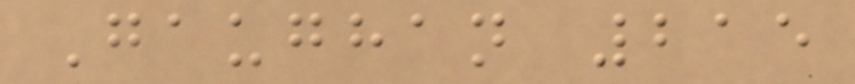Gaughan 215
